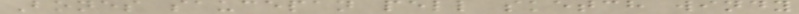Bones saucepan pell sketch windy
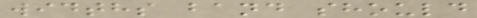widths band should
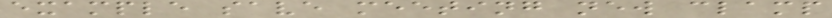example save meeting new clamp
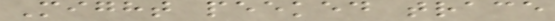Might peeked trace
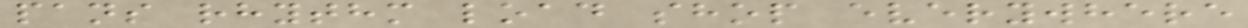pans rhythm load shop everywhere
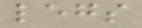legs
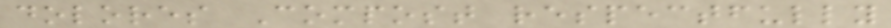dolores Compost respectfully
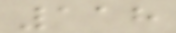118
